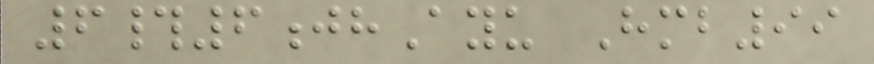6#6jhAyu Hmb99
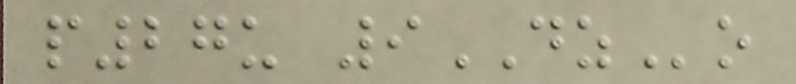p27u 9DZo
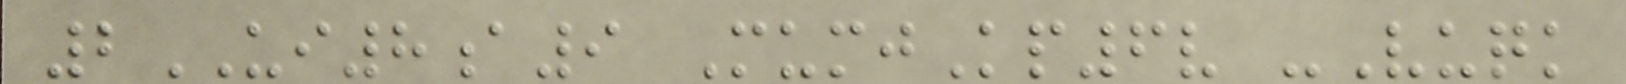2UI8a9 MumjKp6v -Vuqk
